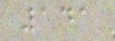141
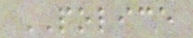POLICE
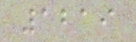1219
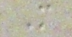M
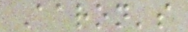Aaron's
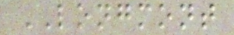LONGMONT
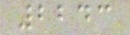2243
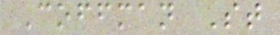Coffman St
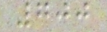700
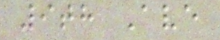9th Ave
